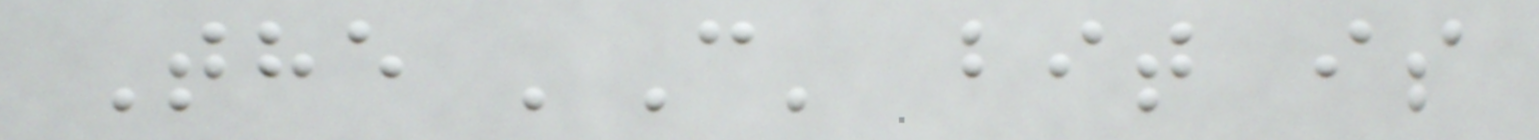The 'C' bit is
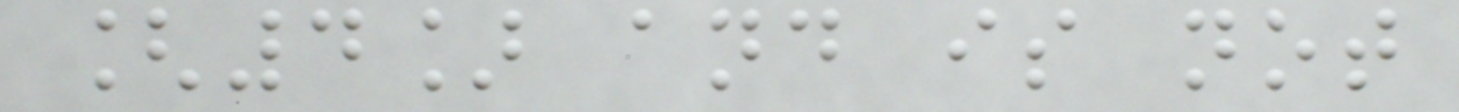[4] and is not
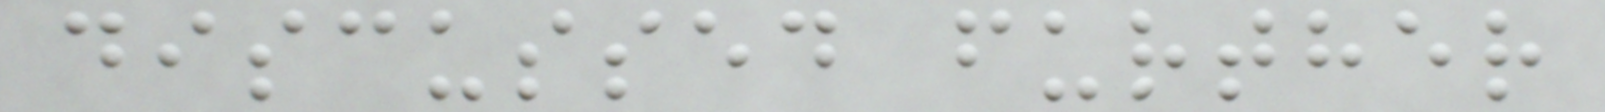discussed further
